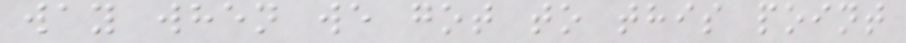way when we got to this point
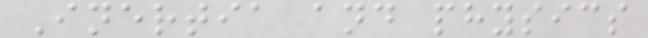Inertia and physics
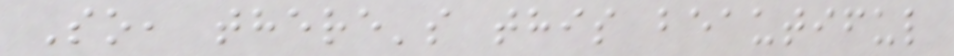So, there's this beautiful
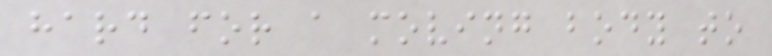hard for a moving body to
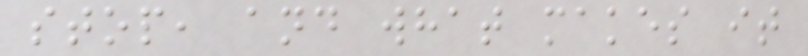stop, and what makes it
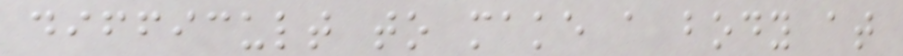difficult to make a body at
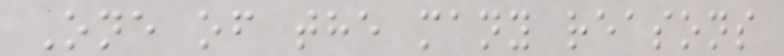One of the many reasons
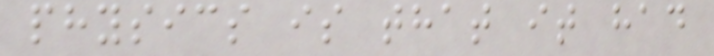physics is that it had
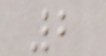2
